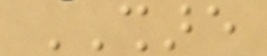SHARE
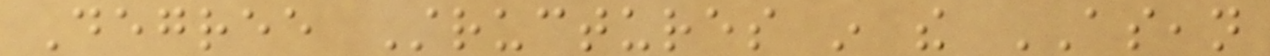Degree Structures in the ASEAN
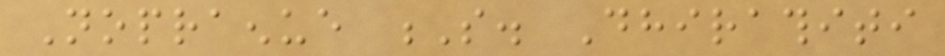Nopraenue S. Dhirathiti
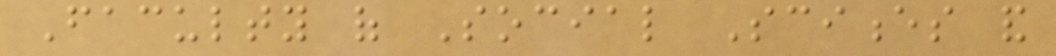Faculty of Social Sciences and
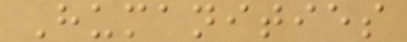Humanities
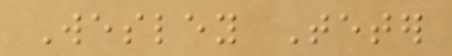Wesley Teter
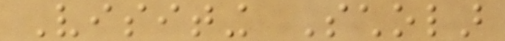Visiting Scholar
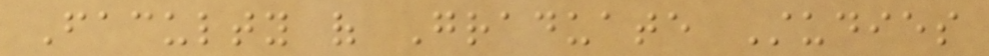Faculty of Graduate Studies
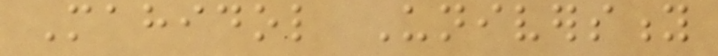Mahidol University
